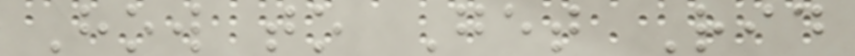How to Get Rid
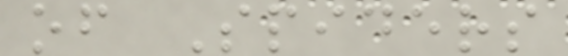of Spiders
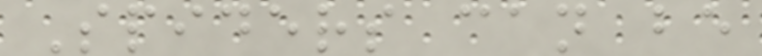Spiders can be
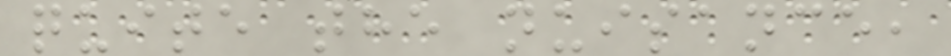quite the nuisance,
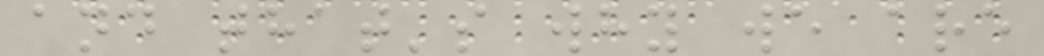and that's why we are
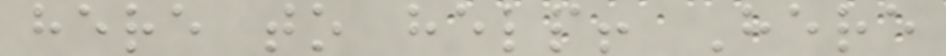here to help! Here
